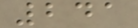241
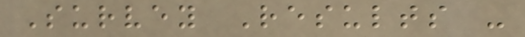Survey Results -
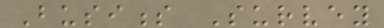Business Survey
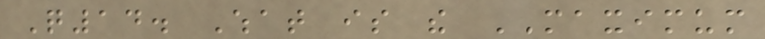Q14. What is the MAXIMUM
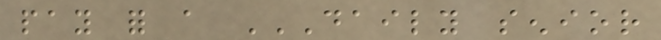pay for a DAILY SENIOR
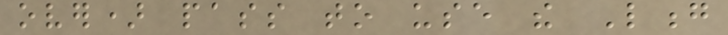over) pass to use the Long
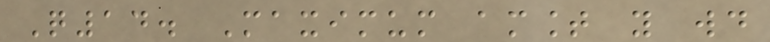Q14. Maximum amount you would
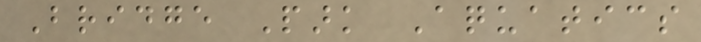Bridge Park Aquatics
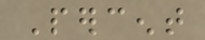Percent
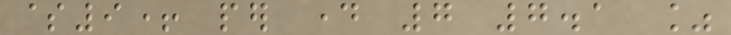$9+ per day 7 7.1 %
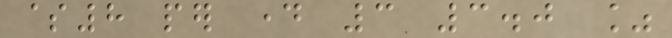$8 per day 3 3.0 %
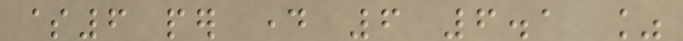$6 per day 6 6.1 %
